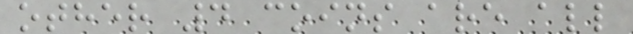other 4 coins are all
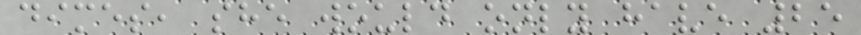dimes, she would only have 25
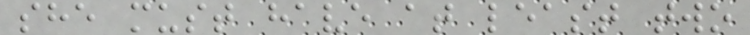she must have at least two
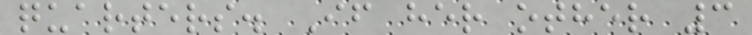quarters. If her other 3
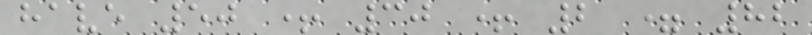have 50 + 30 + 2 = 82
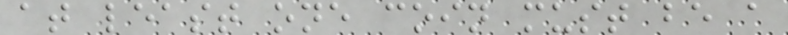at least one coin must be a
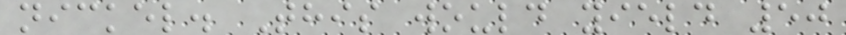nickel. This would yield 50
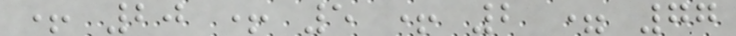+ 20 + 5 + 2 = 77
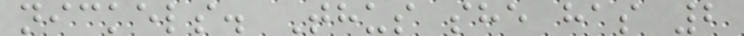nickels. Thus she has 2
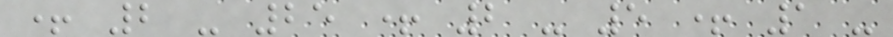+ 2 - 25 + 2 - 5 + 1 -
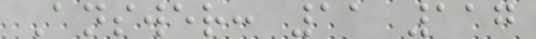Answer: 11 117
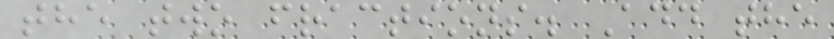the two fractions. Add the
